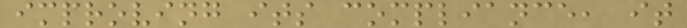improving its compliance, it
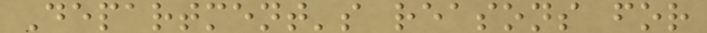Department's reasons for
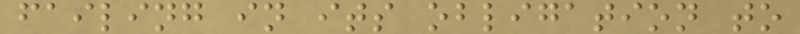failing in its obligation to
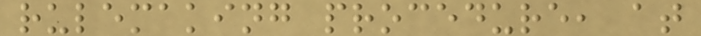rulemaking procedure, at
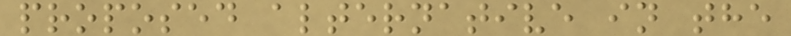proposed alternative in the
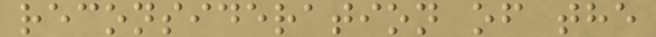reconsideration of the
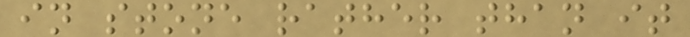in stone rather than it
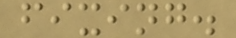fixing.
